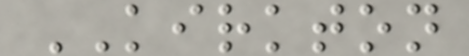KIRKTON
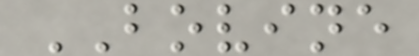BOVINE
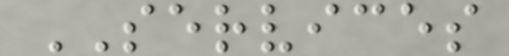SERVICES
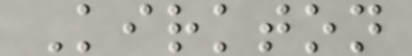Kirkton
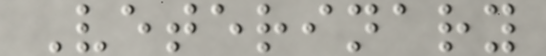Veterinary
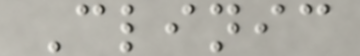Clinic
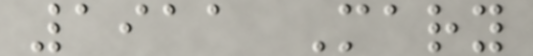1911 Mary
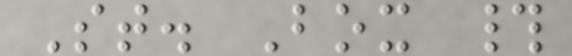St. Box #
